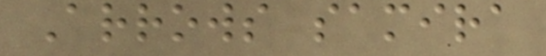Arrows samira
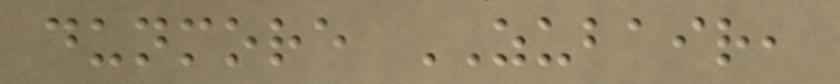dunmore ZUBAIR,
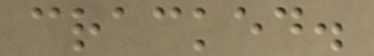cracked.
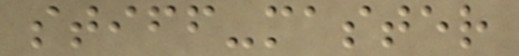stiff-master
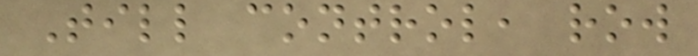Till control, row
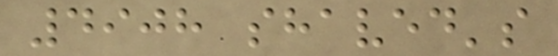4908 shaved's
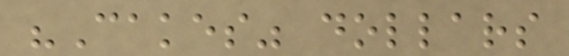"Cakes" dollars
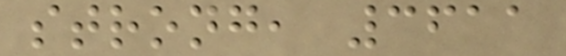strong, 3611
